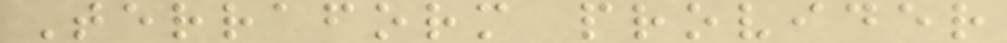Terraform provider
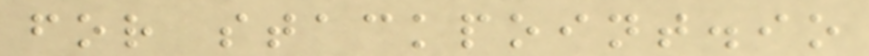for stackpoint.io
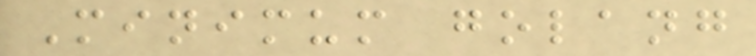Minimum golang
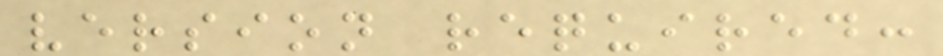version required:
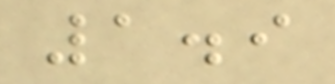1.9
